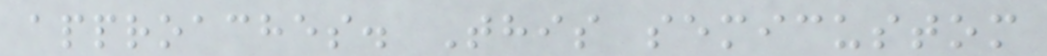approaches. This semicustom
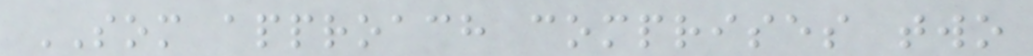SOM approach comprises two
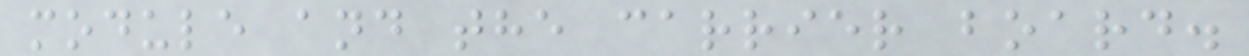module and the carrier board.
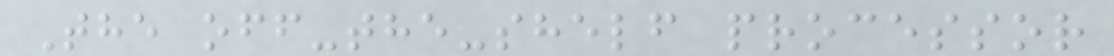The off-the-shelf processor
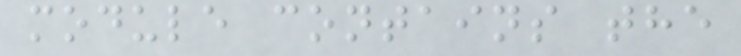module contains the
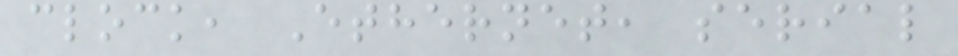clock, Ethernet, serial
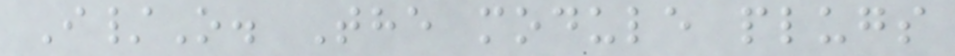I/O. The module plugs
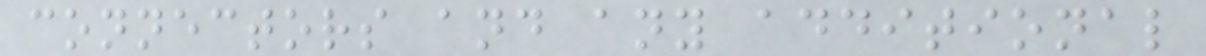connectors and any additional
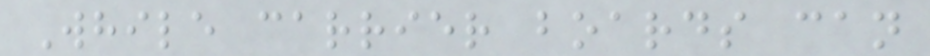While carrier boards can
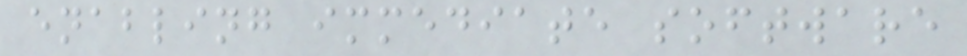enabling immediate software
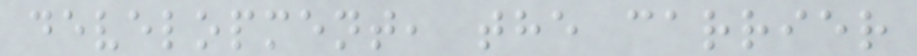development, the carrier
